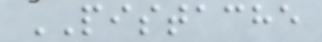PISTACHE
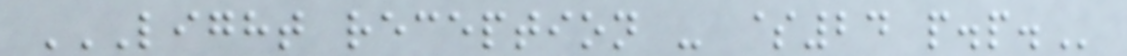LIGHT RECEPTION - $24 P.P.
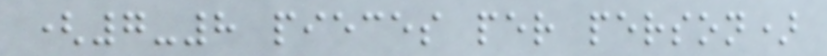(7-8 pieces per person)
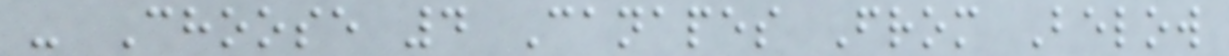- Choose 4 Canapes From Below
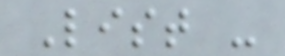List -
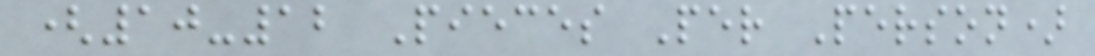(10-12 Pieces Per Person)
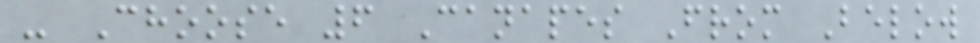- Choose 6 Canapes From Below
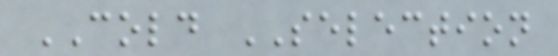COLD SELECTION
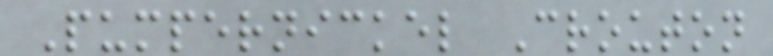Pumpernickel Crouton
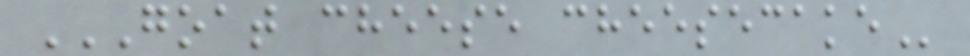GOAT CHEESE CHEESECAKE
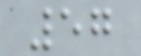57
